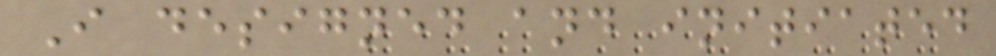I designed and initiated
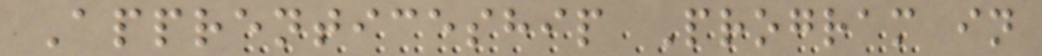Apprenticeship Program in
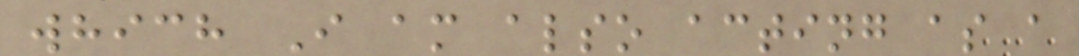which I am also acting as a
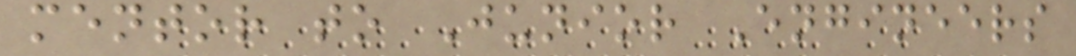mentor to Junior Engineers
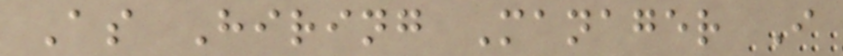As Hiring Manager I
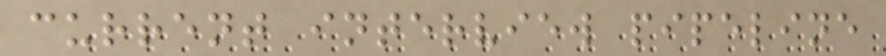current interview pipeline
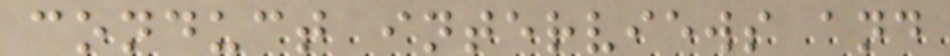conduct interviews and
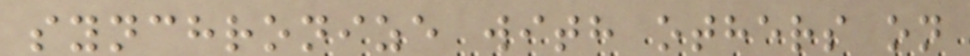synchronize with others on
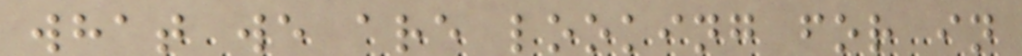what we are looking for in
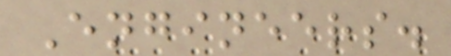Engineers.
